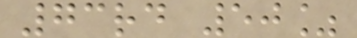73rd 50%
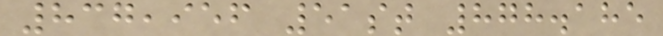837,956 51st 878.185
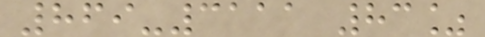869-3111 83%
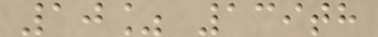10% 139th
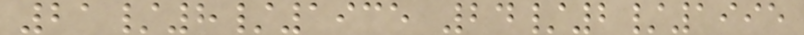21/8/1935 24/2/1995
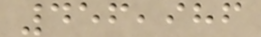456,986
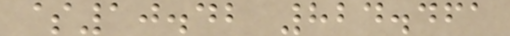$10.42 824.461
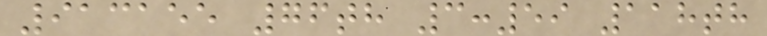913155 76th 3:59 118th
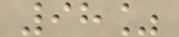98%
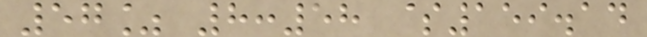57% 8:58 $159.14
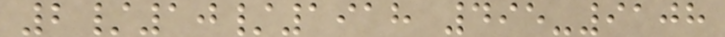2/10/1918 495-9108
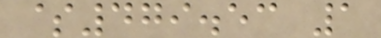$479.53 1
